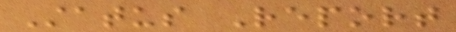Status Report
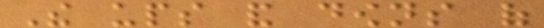The ups and downs of
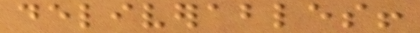deliverables!
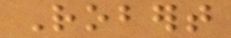Robert
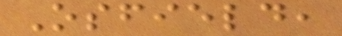Osfield,
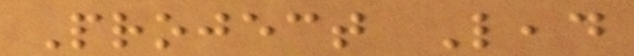Project Lead
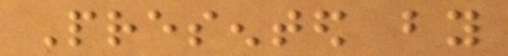Presented by
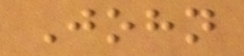John
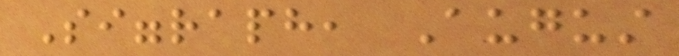Siggraph, August
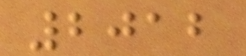2012
